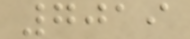7019
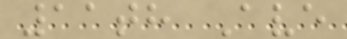11th Ave
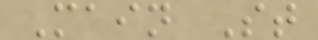Main St
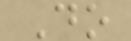Do
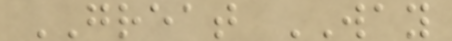GREAT WAY
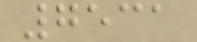7531
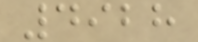4928
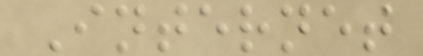Internet
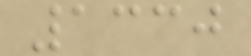1330
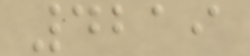4219
